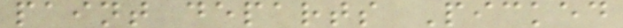paint departs Picked
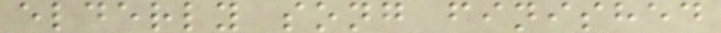elderly song finished
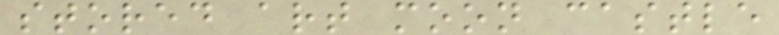stored art moon castle
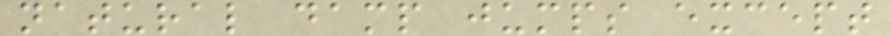natural damp jumps except
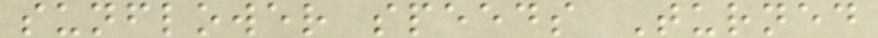sunflower speeds Turned
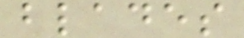blades
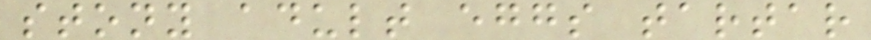stony adult eggs tartar
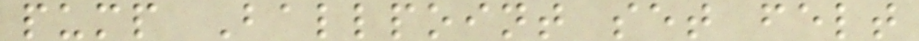pump Ballpoint set felt
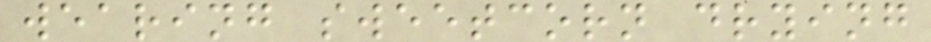wearing sweetcorn drying
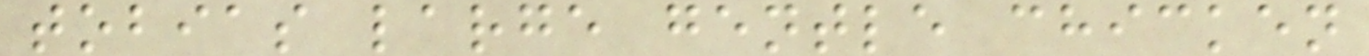tobias large gentle chicken
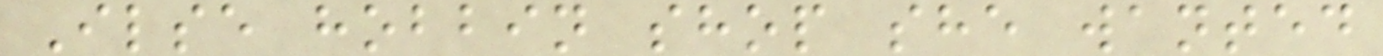Ilse hobbin shop she wanted
